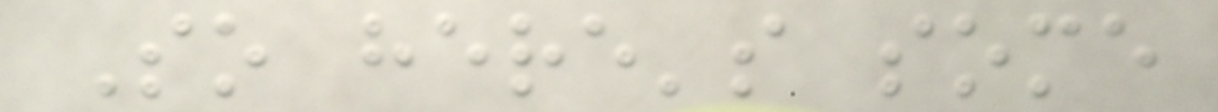So here's some
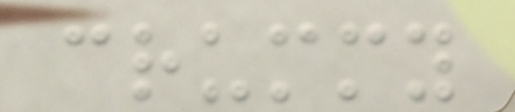crummy
